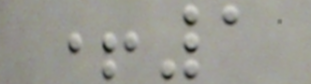+1
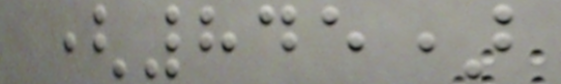(845)
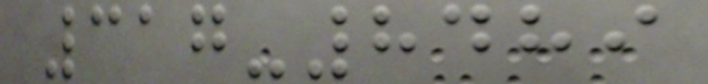317-8489
